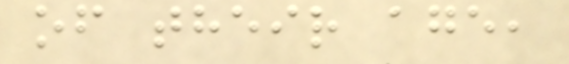of their age,
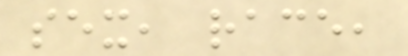sex, race,
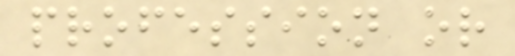profession or
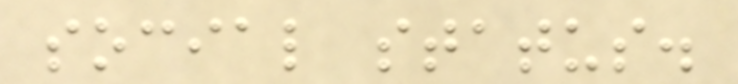social status.
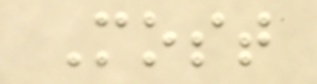Most
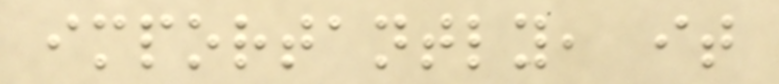importantly, it
